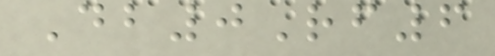Db0Rf6
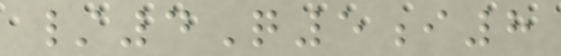/4Q5i8
